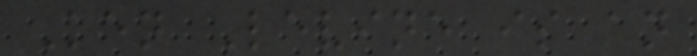Ken Levine is an
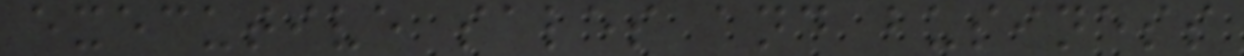executive sales and business
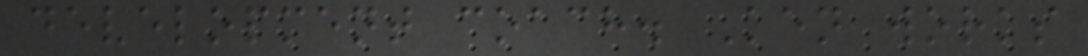development coach. Ken works
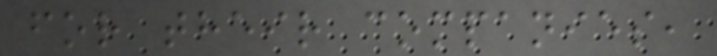for their companies,
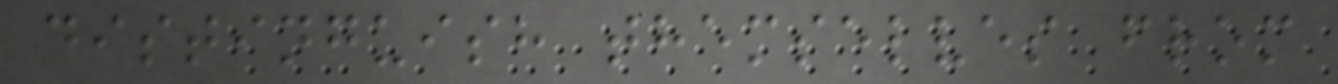distinguish themselves from
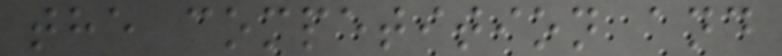the competition and
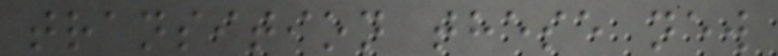transition these new
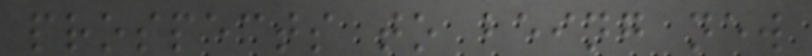prospects to being new
